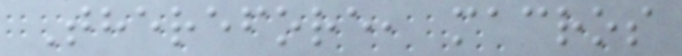Therefore, macros
